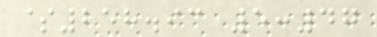$258.93 5:47
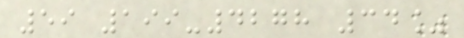59 199-4278 34%
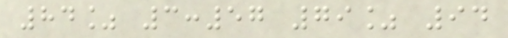84% 3:57 79% 94
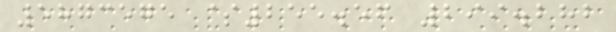5873575 $255.56 299.282
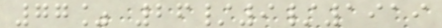77% 26/9/1919
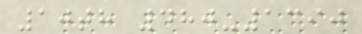10th 480-1390
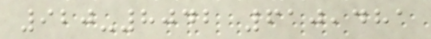920-8042 610,481
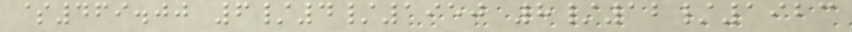$469.00 6/4/1950 8/12/1923
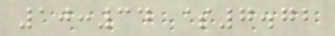10:34 $7.72
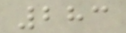283
